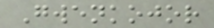Gwenkojor
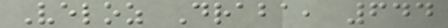Veloz Draba, 644
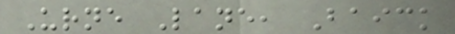Urne Lane, Baick
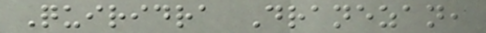Quiridra Dranezan,
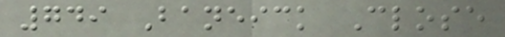749 Baneick Close
